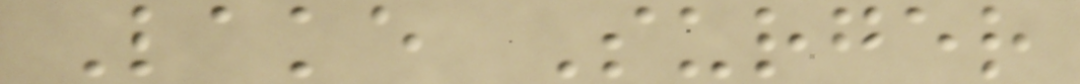Lake Surger
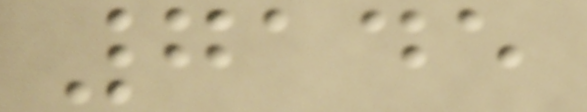7145
